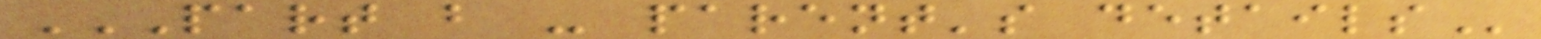PART B - PARENT'S DETAILS
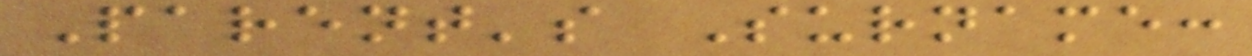Parent's Surname:
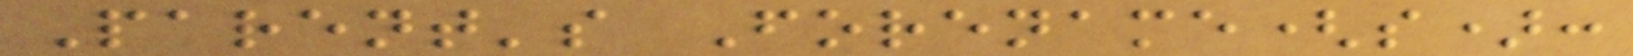Parent's Forename(s):
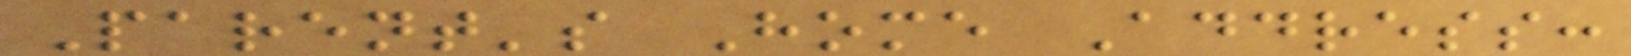Parent's Home Address:
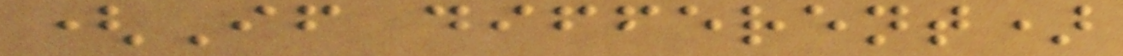(If different)
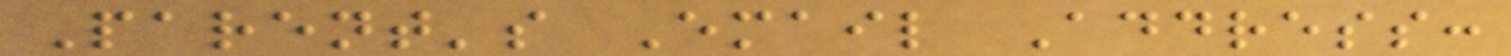Parent's Email Address:
